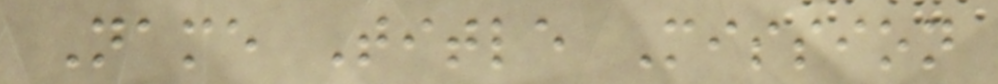Name Title Mission
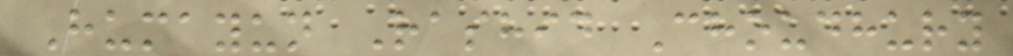Humayun Rashid Choudhury
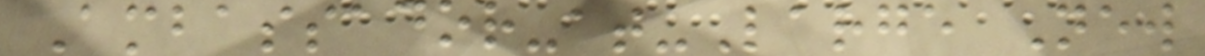Ambassador-at-Large New
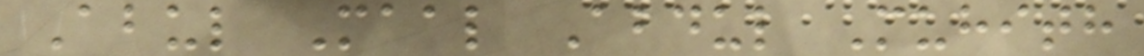Abul Maal Abdul Muhith
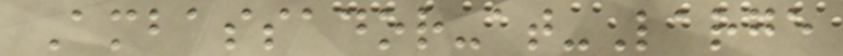Ambassador-at-Large
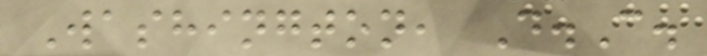Washington, D.C.
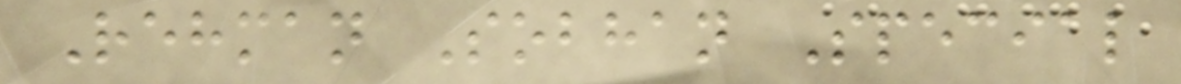Rehman Sobhan Special
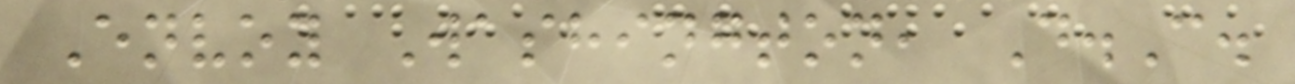Envoy Washington, D.C.
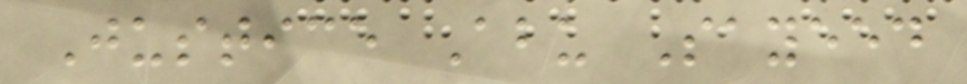Justice Abu Sayeed
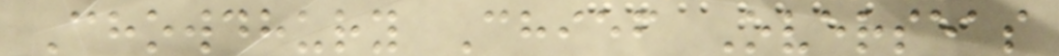Chowdhury Chief Overseas
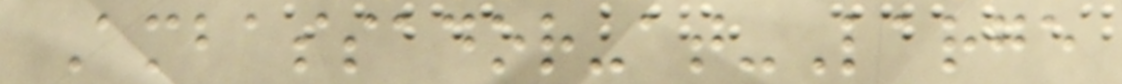Ambassador-at-Large
